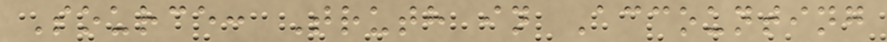Source: Truth in Accounting
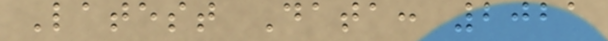Latest Data: 2021
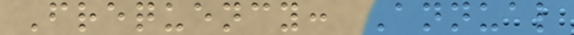Frequency: Annual
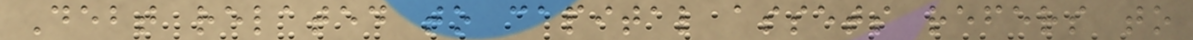Debt related to capital assets refers to
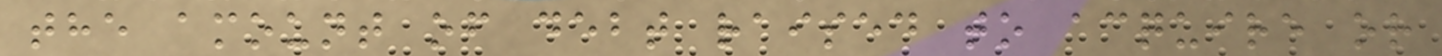the amount of debt raised to acquire or
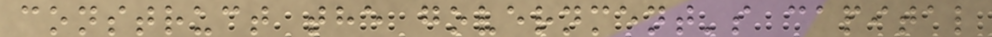construct the government's capital
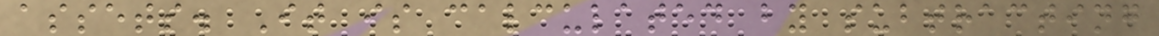assets. It is calculated by subtracting
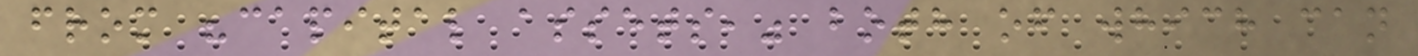from "capital assets," both of which can
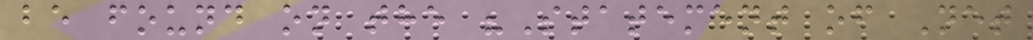be found on the "Statement of Net
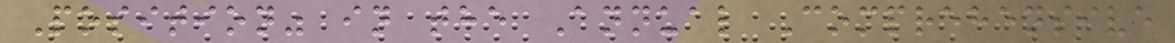Position" in the Annual Comprehensive
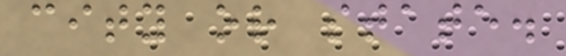city or state.
